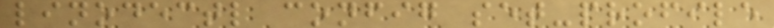linodectl config set-profile
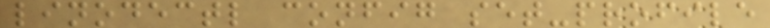linodectl config set-profile
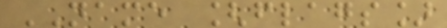NAME [flags]
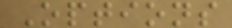Options
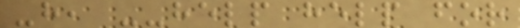-h, --help help for
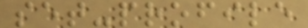set-profile
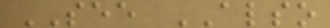SEE ALSO
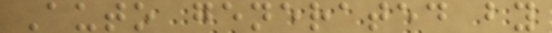Auto generated by
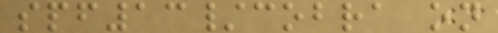spf13/cobra on
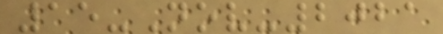15-Nov-2021
